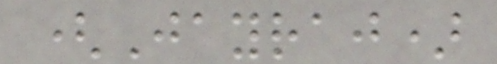(Jayraj)
